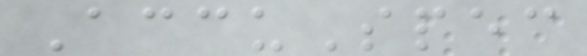AccuSpec
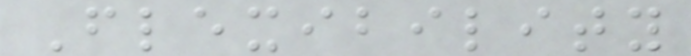Flexibility
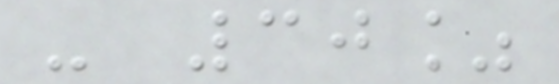- 30%
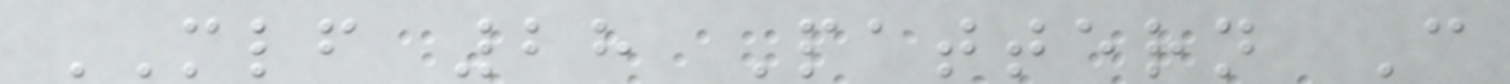MLF 28 Pattern C
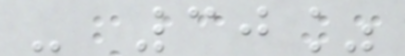- 30%
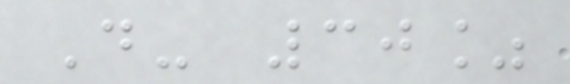D- 30%
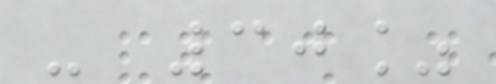- 30%
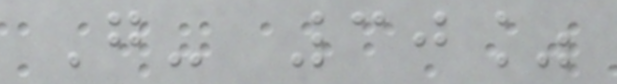G- 30%
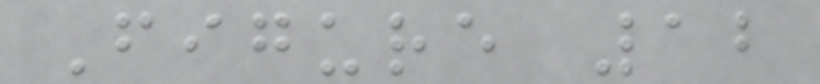Figure 12
